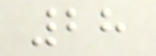28
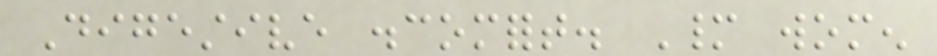Digestive discomfort. Many women
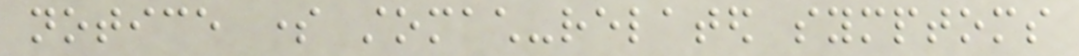notice some stomach-related symptoms
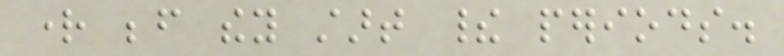right before they start their periods.
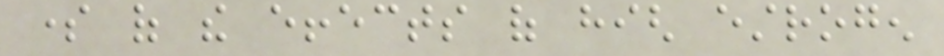some of the effects of high estrogen
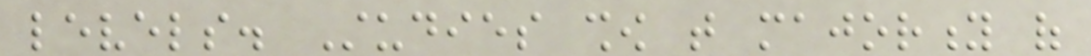levels. Studies show that majority of
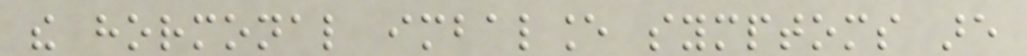the hormonal imbalance symptoms are
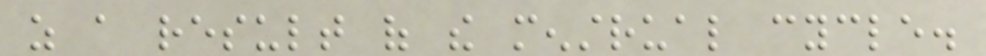as a result of the menstrual cycle.
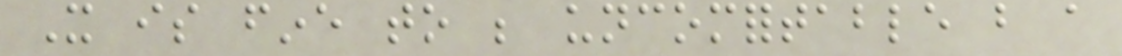It is fine to be uncomfortable but a
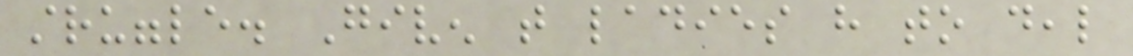struggle. Given that ladies have to deal
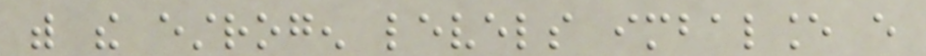with the estrogen levels imbalance every
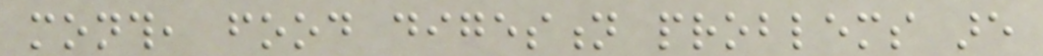month, food digestion problems are
